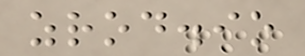zrod.io
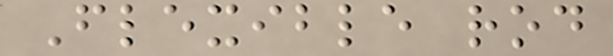Flexible rod
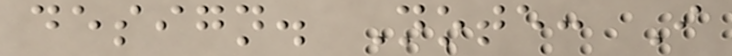design. Note: I
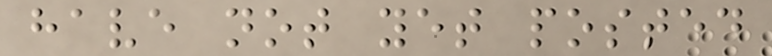have not yet posted
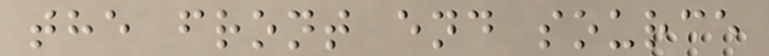the front end source
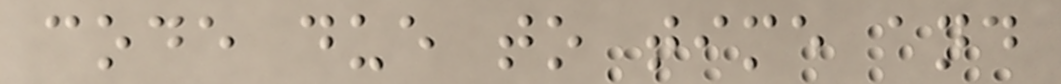code due to time and
